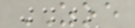ZOE
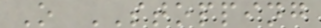O STOPPING
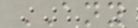ANY
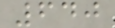640
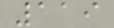119
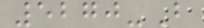5270-B
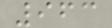963
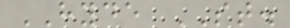HYDE ST.
